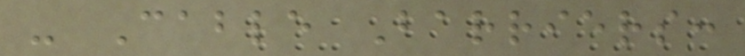- Cable Barriers:
